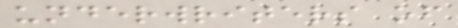underwriters of
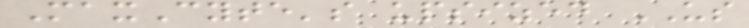MaxCyte's upsized US
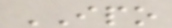IPO
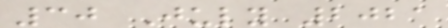30 July 2021
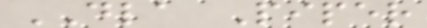DLA Piper
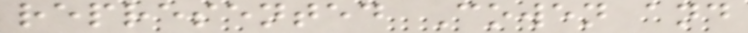represented Cowen and
